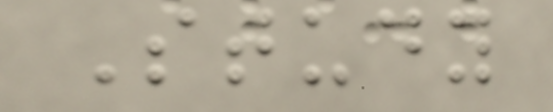Study
